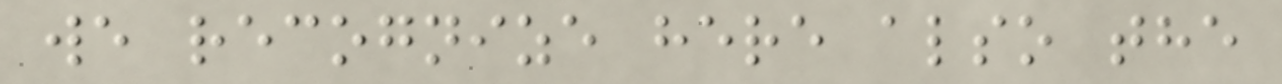we recognize here also the
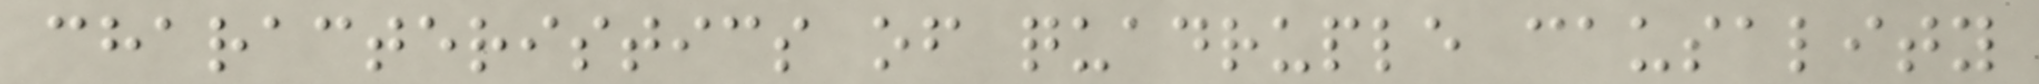characteristics of quadruple causality
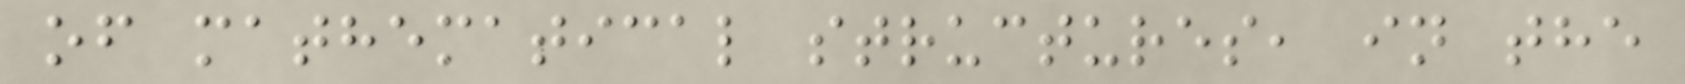of mathematical structures, in the
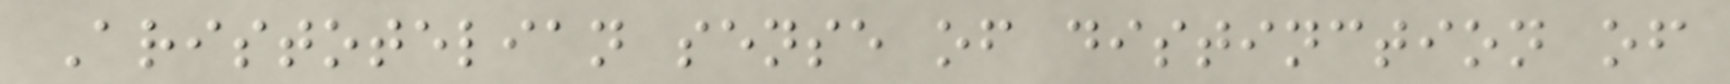Aristotelian sense of distinction of
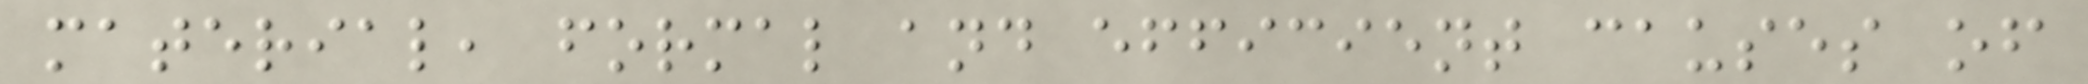material, formal and efficient causes of
